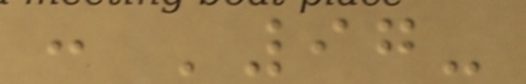: '97-
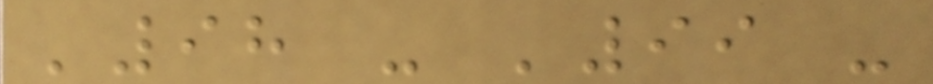'98 - '99 -
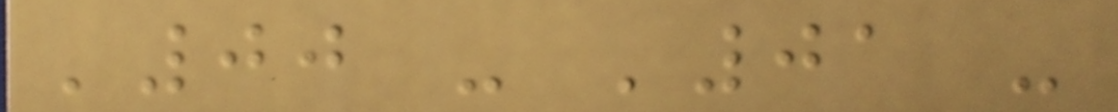'00 - '01 -
